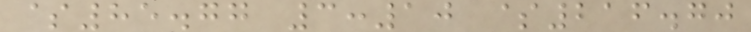$85.77 3:10 $216.70
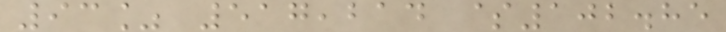93% 517,214 $102.85
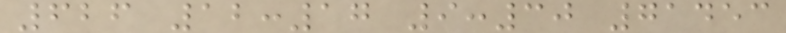626 12:17 9:30 71453
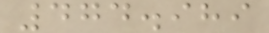474.989
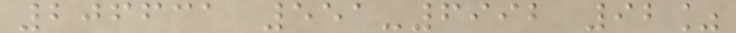206631 551-6992 92%
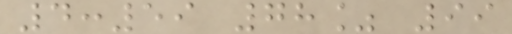4:59 78% 99
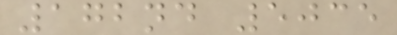172nd 5035
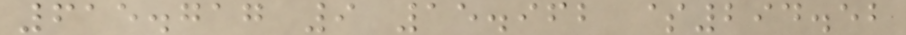615.717 9 15.962 $294.52
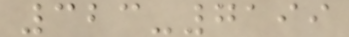323-7199
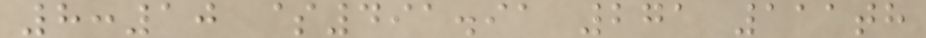8:10 $491.91 271 111th
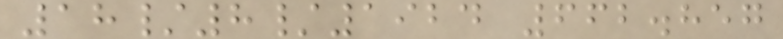18/8/1924 662.857
